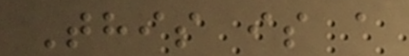This is a
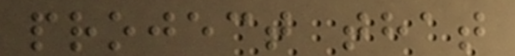project that
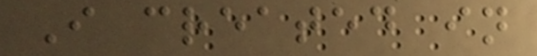I created in
